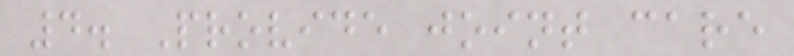4. Provide joint care
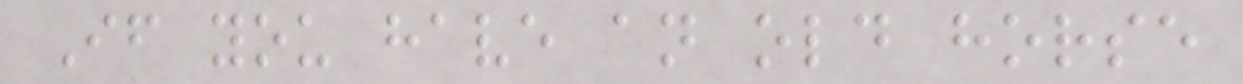If you have an old horse
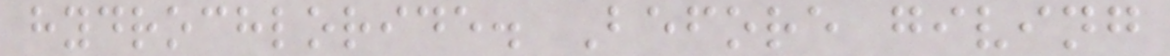hydrochloride. Before giving
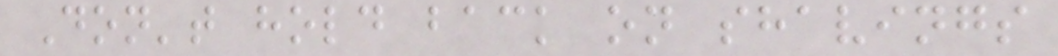Don't hold back on shavings
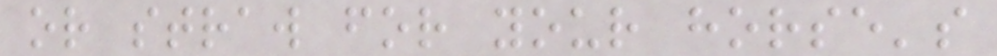or straw for your horse's
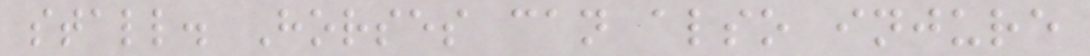stall. Horses can also injure
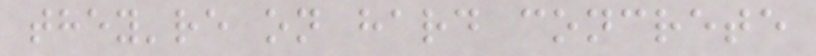they're on hard concrete
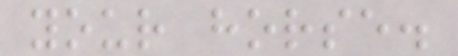your horse.
